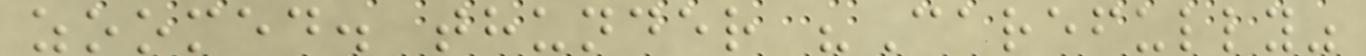zoomed. thunder "Carefully"
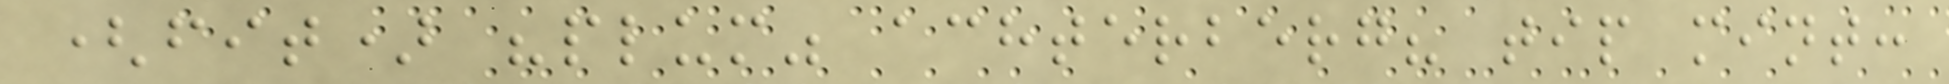(fit) "plum" achterberg? tip mint:
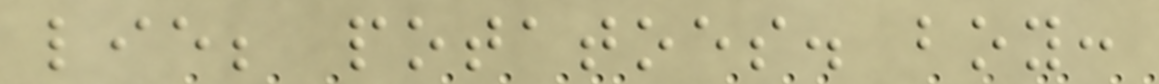lie; potatoes. boy:
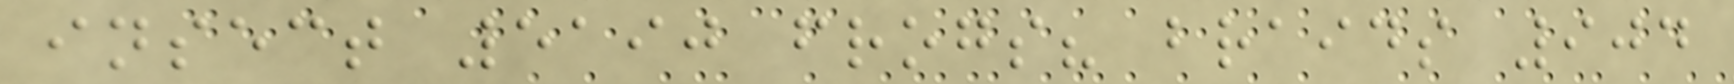insect 5190 frogs? braids 904
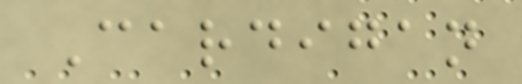Cardigan
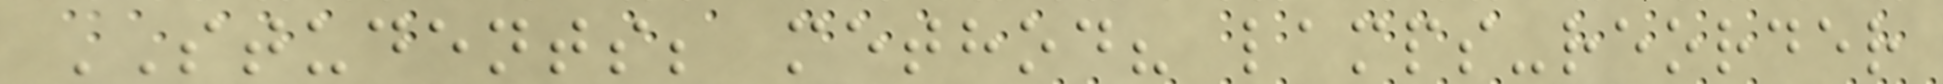STUDENTS; method? lamps-reorder
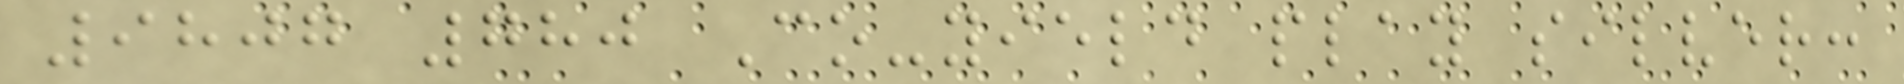9807 780 Co-yield play silver:
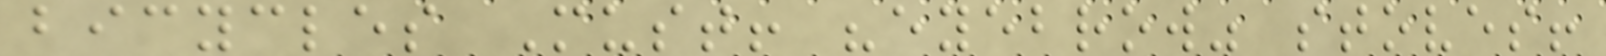bicycles Must! "eyebrow" stoves!
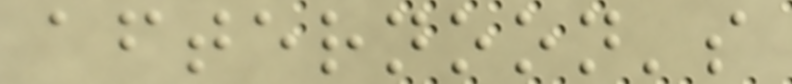afternoon's
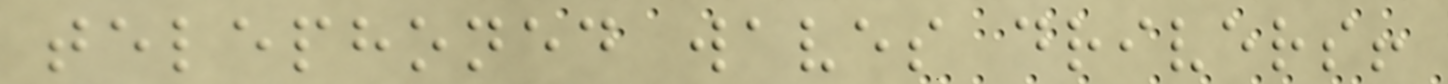telephoned waves drivers!
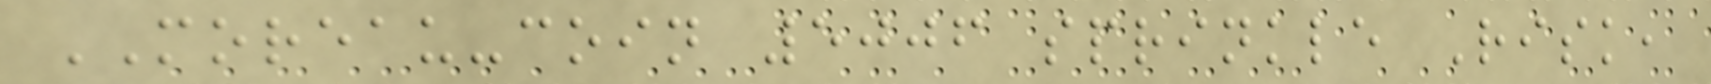MOREAU-coin 5006 sprinkle Risk,
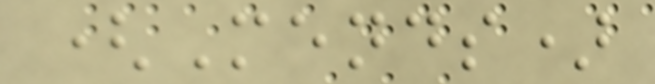(Mends)
